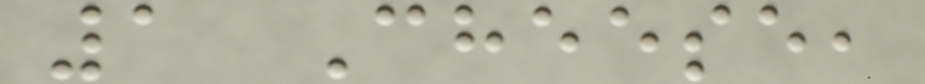1 Cheese,
